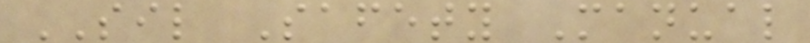SIL Safety Manual
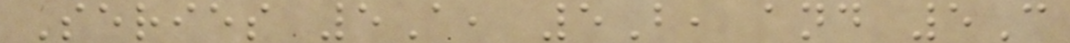Series 5A, 5B, and 5C
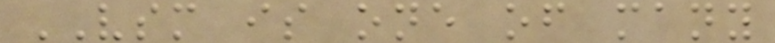VSM is one of many
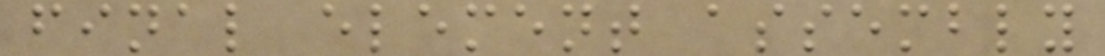final element assembly
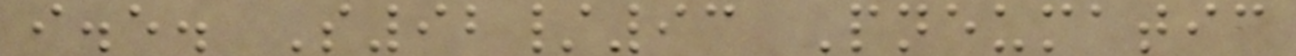i.e. S92/93 Pneumatic
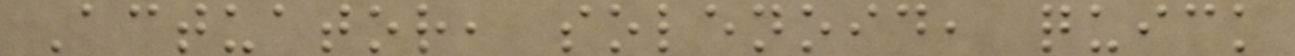Actuator, solenoid, quick
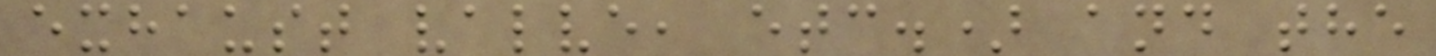exhaust valve, etc.) and the
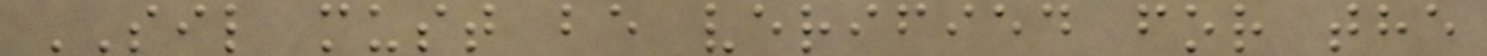SIL must be verified for the
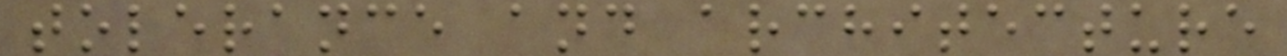tolerance and architecture
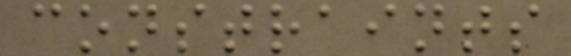constraints
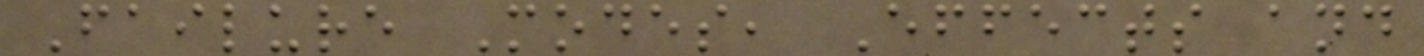Failure Modes, Effects and
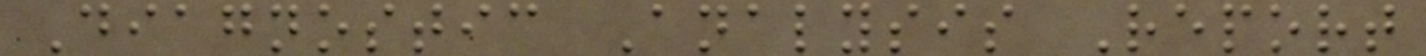Diagnostic Analysis Report
